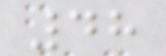48
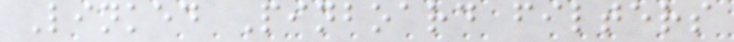Linked Pinboard filters
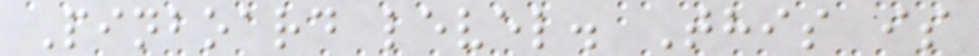Pinboard level. This is
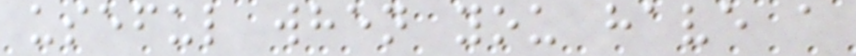useful when you have a
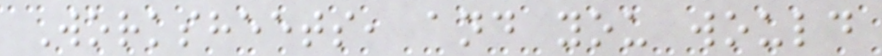Worksheets, and you would
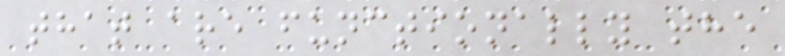that are functionally the
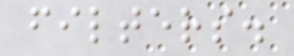filters.
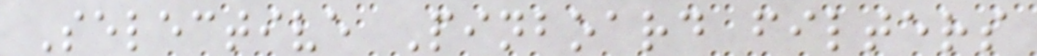Selective Pinboard filters
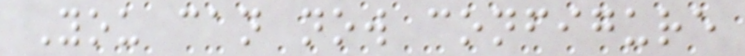You can now configure
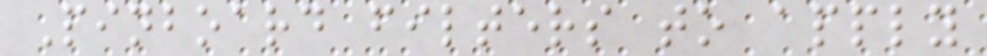Pinboard filters to apply
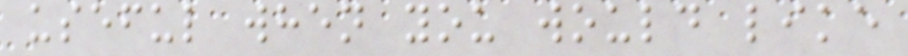useful when you would like
